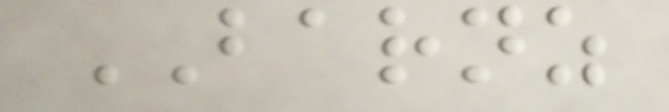BARNZ
